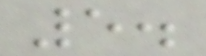5.
